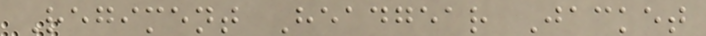Regiment Headgear Jacket
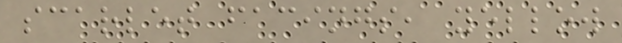scarlet facings, yellow
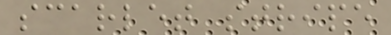scarlet stripe
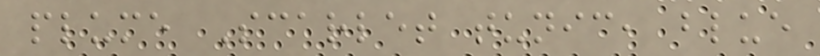plume Scarlet tunic, blue
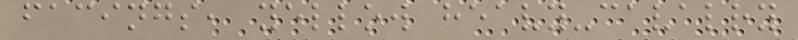facings, yellow heavy-cavalry
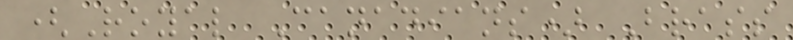(Royal Canadians) Brass
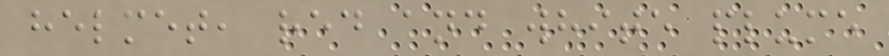helmet, red and white plume
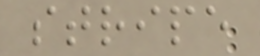stripe
